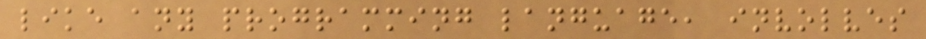like any programming language, involves
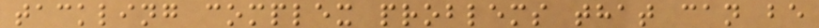tackling complex problems that can be
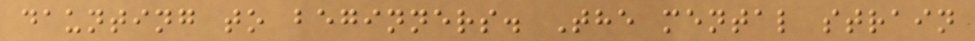daunting to beginners. The mental strain
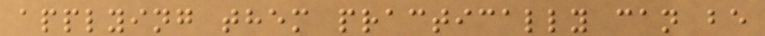applying them practically can be
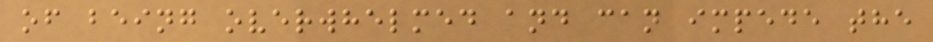of being overwhelmed and can impede the
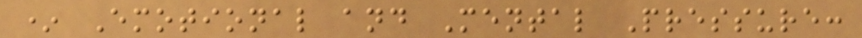* Emotional and Mental Pressure:
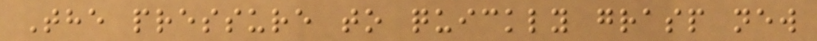The pressure to quickly grasp new
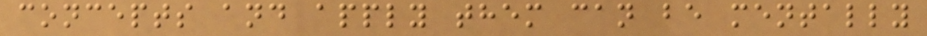concepts and apply them can be mentally
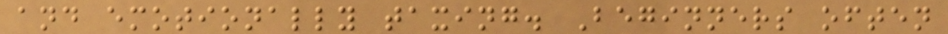and emotionally taxing. Beginners often
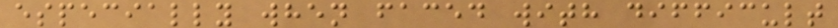especially when faced with difficult
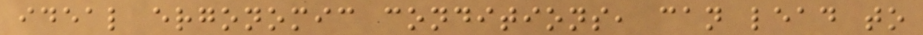ideal ergonomic conditions, can lead to
